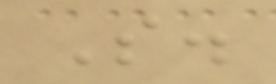S.
